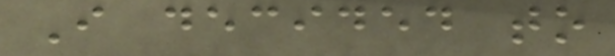I decided to
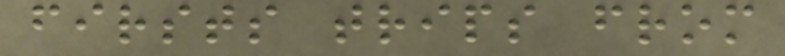firsts trips from
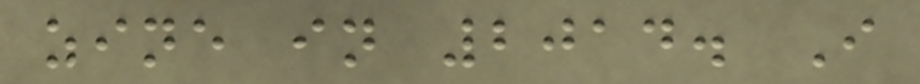zine in 2014. I
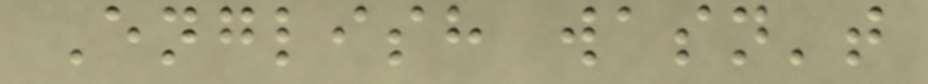English wasn't
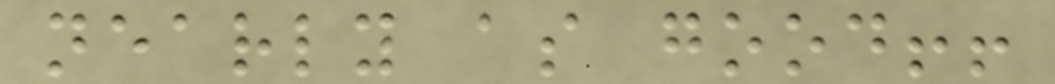nearly as good!!
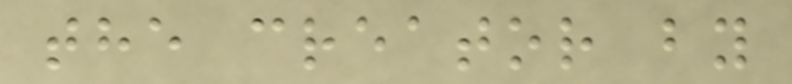the creator by
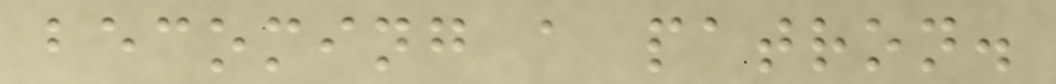becoming a patron.
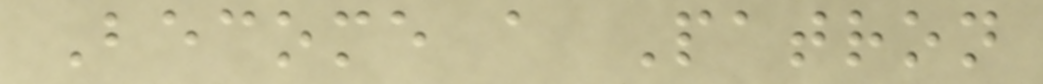Become a Patron
